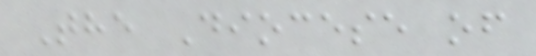The Diocese of
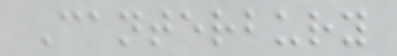Canterbury
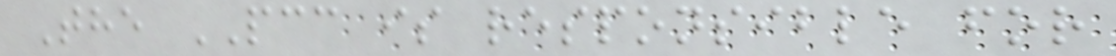The PCC is responsible for
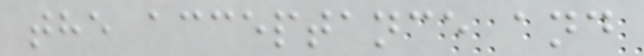the acceptance and
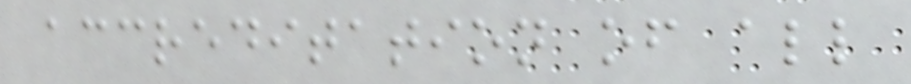accreditation of all
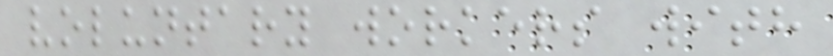voluntary workers with
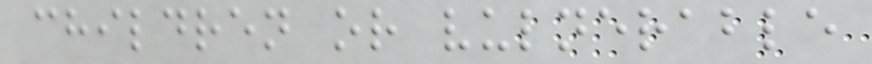children or vulnerable
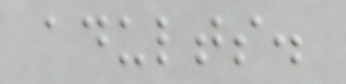adults.
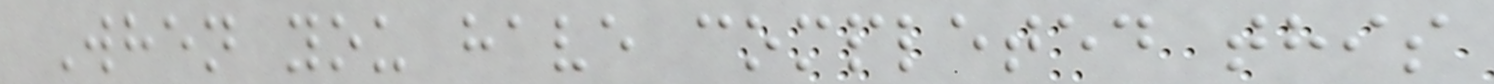When you have completed this
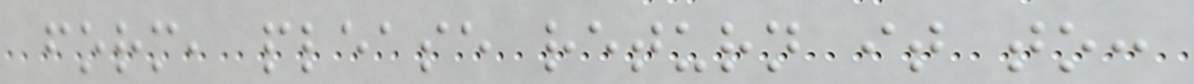form, please return it to:
